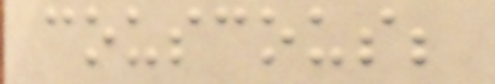couscous;
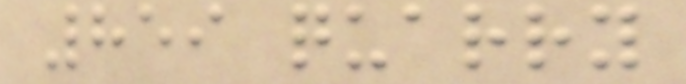859 quarry
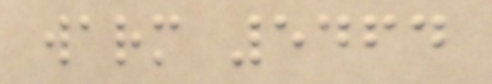warm 5464
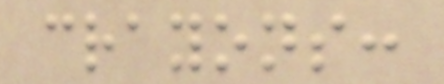crayons:
